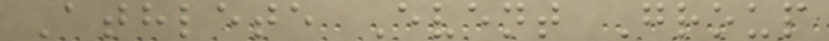Athlete Event Group
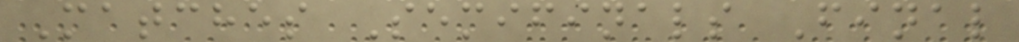Matches Semifinals Final
